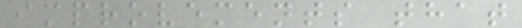improvements that
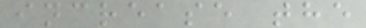increase the
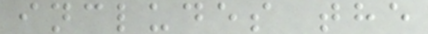includes the
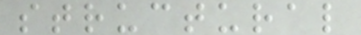structural
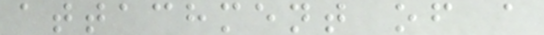attachment of a
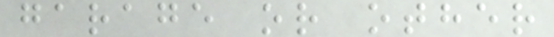garage or other
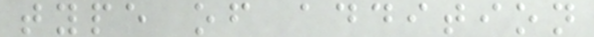type of addition
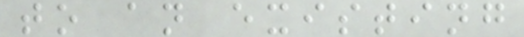to an existing
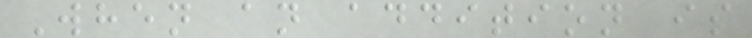When an addition is
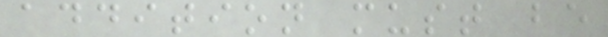addition must be
